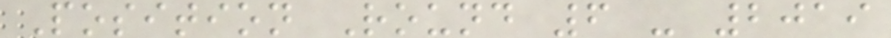Position Round 6 - 2019
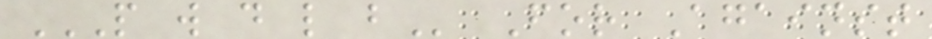P W D L B For Against
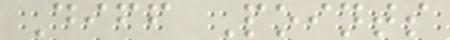Diff Points
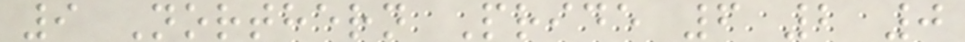9 Northern Pride 6 2 0
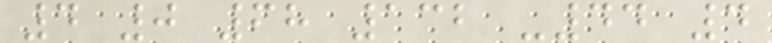4 0 68 132 -44 4
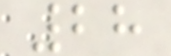28
